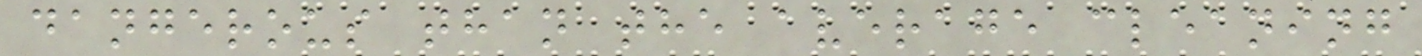dangerous than the average cleaning
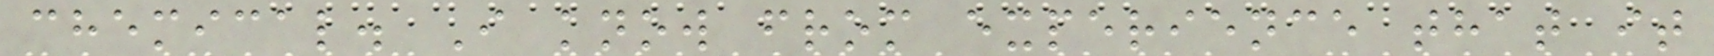chemical. I know from experience that it
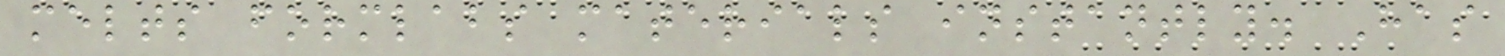melts formlabs materials instantly. Has
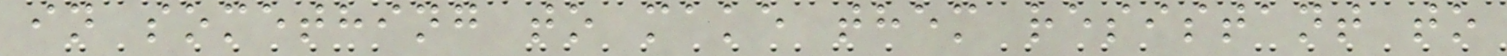in something to make them resistant to
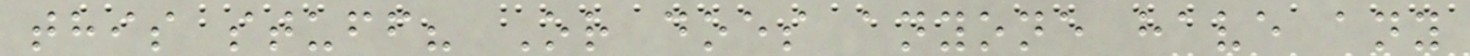this stuff? Or does anyone have any
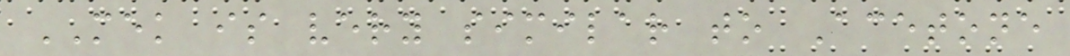MEK is very similar to Acetone
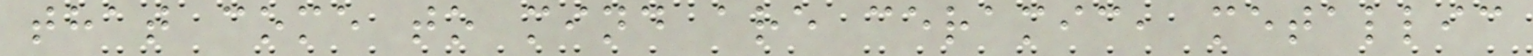that come to mind are ceramic, metallic
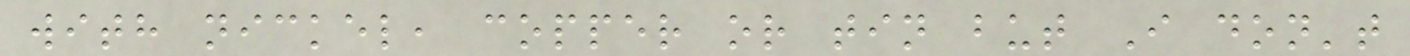with nickel, copper or tin but I don't
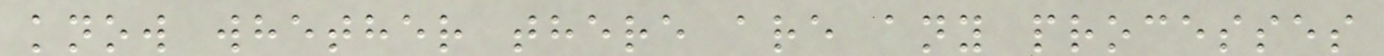know whether there are any processes
